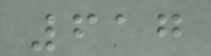617
